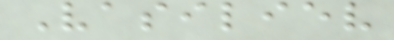Vasiliev
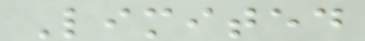Limited
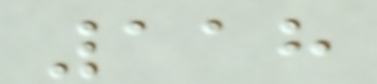118
